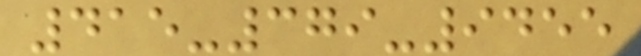415-379-9455
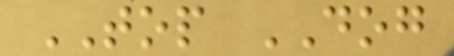TOP DOG
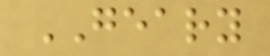GEARY
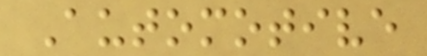Automotive
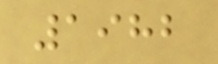1982
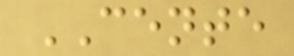CENTE
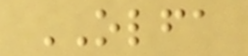OLFA
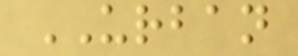URBAN
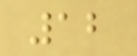12
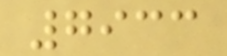7933
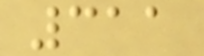311
